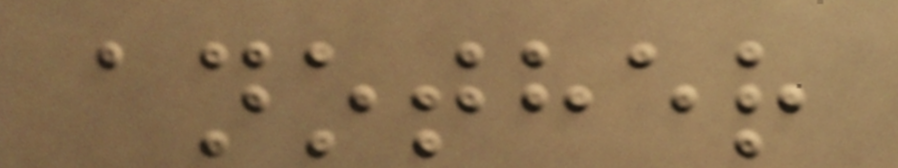another
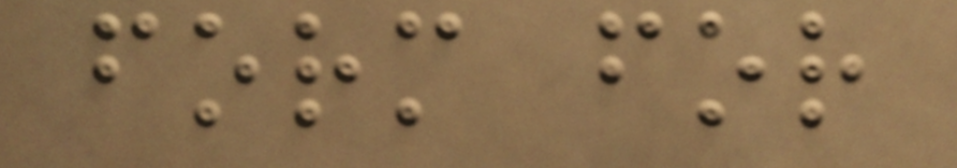form for
